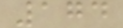174
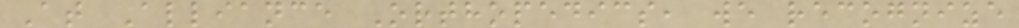At Alliance Orthopedics, we recognize
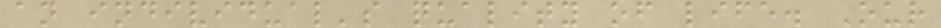an individual's quality of life. Our
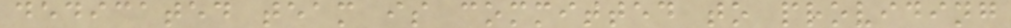dedicated team is committed to providing
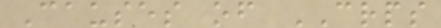Causes of CRPS
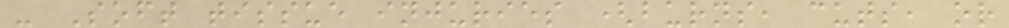- Soft tissue injuries (burns, cuts, or
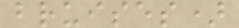bruises)
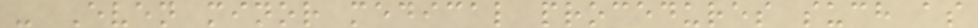- Even minor medical procedures such as
